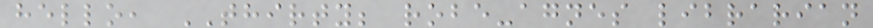hello, THIRTY; robe-agnes librarian
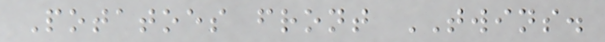Potatoes front TWINS.
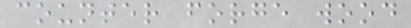counter forge wood
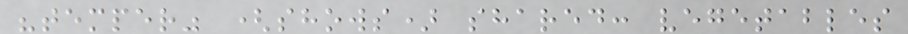"temper" (shows) shared: vegetables
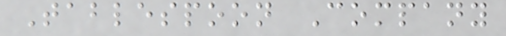Tablespoon Company
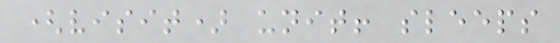(visit) unit! sleeps
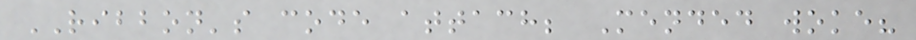RIBBON's code attach; Mended woke?
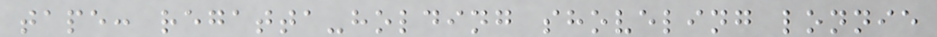tape: regatta-holding shoveling lonnie
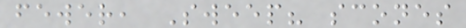fewer, Sweep? scones
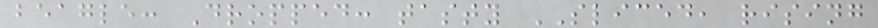beagle: Dropped: tasty SLICED, rising
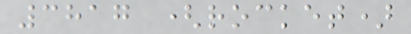3817 (rocket)
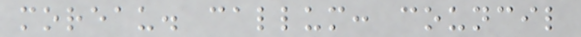moreau. callum: council
